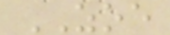ZOE
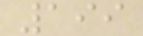199
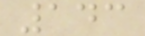143
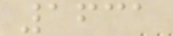1631
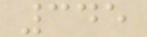345
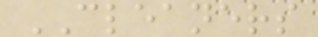CLEANERS
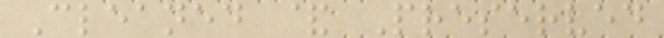Cleaned & Preserved
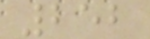252
